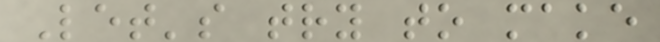Let's try to make
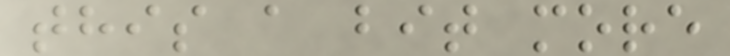this a bit more
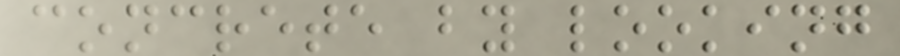concrete by looking
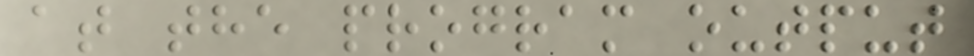at the program output
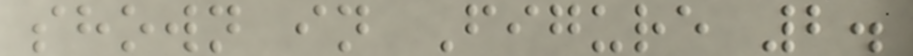shown in Figure 2.
